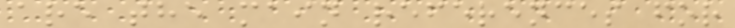are the main references for
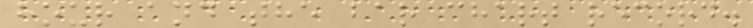hour and the bar chart record.
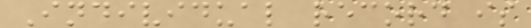Individual record is
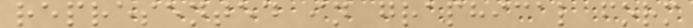represented in graphical form
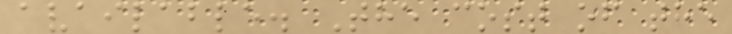available. The cost of the
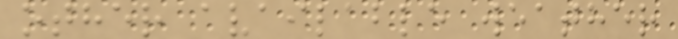other available weather
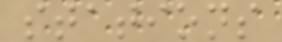stations
